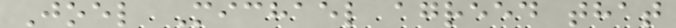Joel Michael agreed that
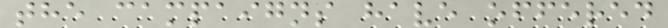the campaigns have offered
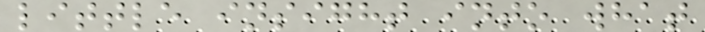little insight into what
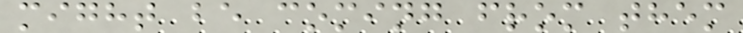might be coming from them
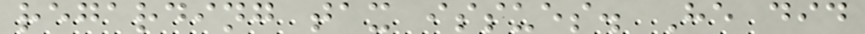regarding tax issues. He did
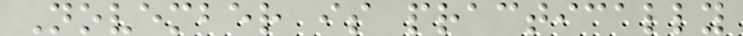November is practically
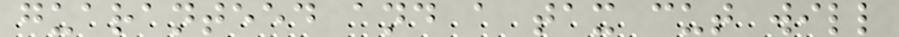guaranteed and a tax cut will
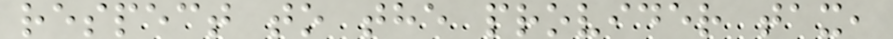respect to the provider tax,
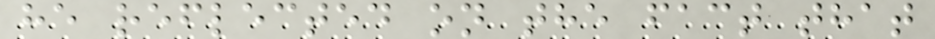he reflected on the fact that
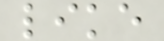like
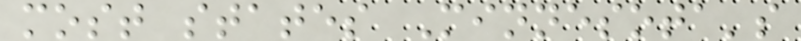most states Minnesota's
